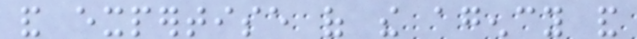and expertise of the agency and
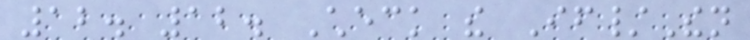12. 12. Check the If/Then
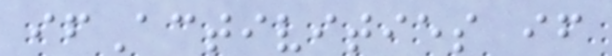ifActivities if
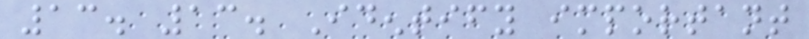13. 13. Identify important
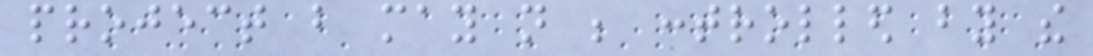project but may not be controlled by the
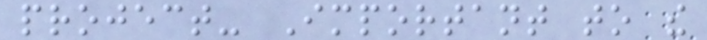project- Important to the
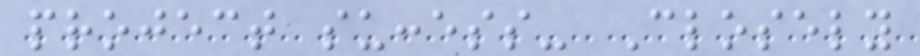project success- Closely
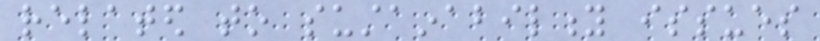related to sustainability issues
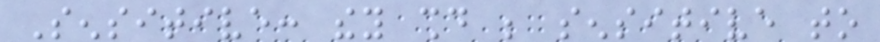Sensitive: they should be sensitive to
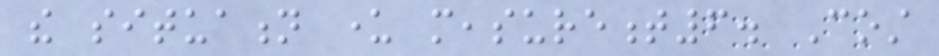the situation under measurement6. Cost
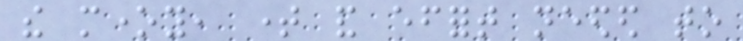the money, time and effort needed to
